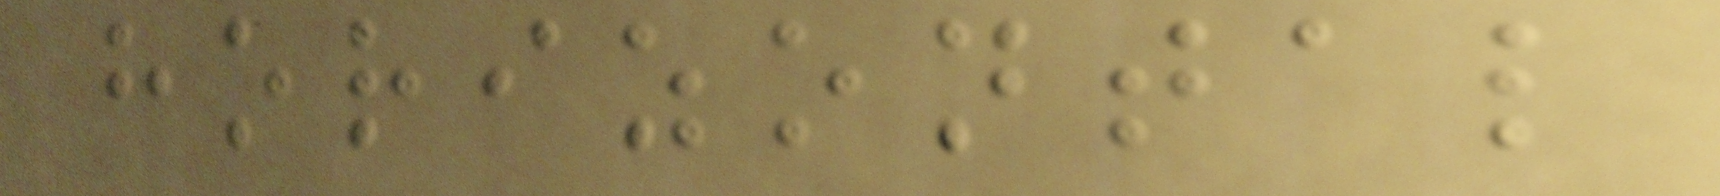horizontal
